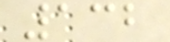132
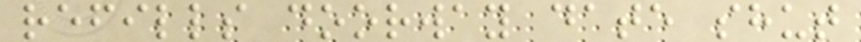refills doorway date shut
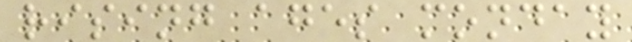rising ages monday
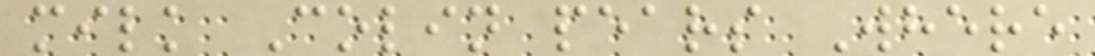milk Colin pears Where
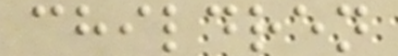children
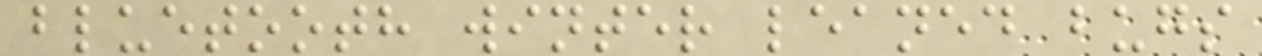bluetooth winter leaned bugs
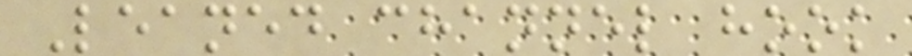Leaned channel hook
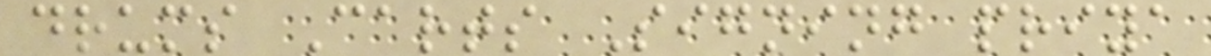drums Carts Signing priya
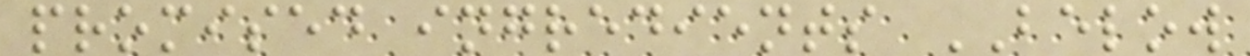promised ingredients BELOW
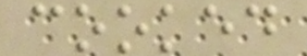cooked
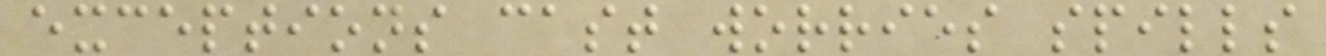exceptions cast worries spills
